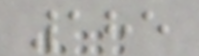185
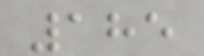185
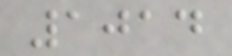1014
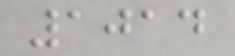1014
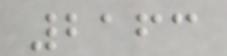2163
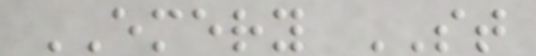EMERY ST
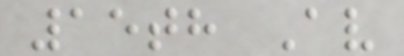15th Av
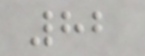82
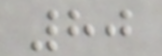80
